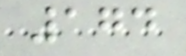174
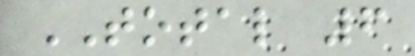TOTAL 6
